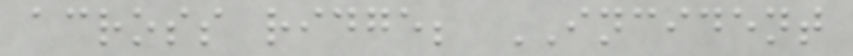across ridge; INCIDENT
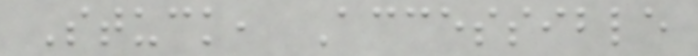Stuck, Accessible
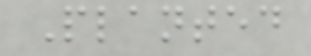Planted
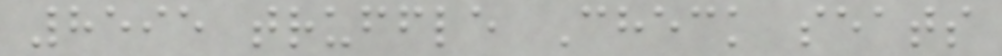8595 truffle Check seats
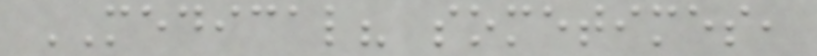MEDICAL? sometimes,
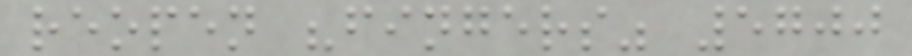reopen "fingers" 5700
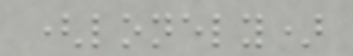(lonely)
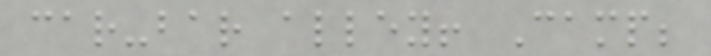car-bar alley! Camp;
